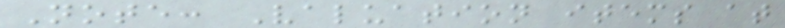Note: Valuation items at
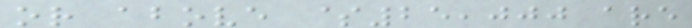or above $25,000 are
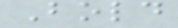Bold
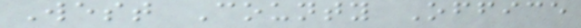West County Office
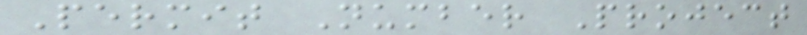Permit Number Project
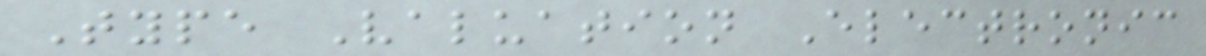Type Valuation Electronic
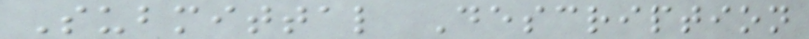Submittal Description
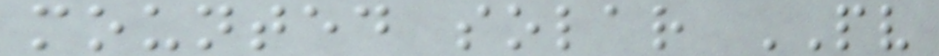mounted solar PV
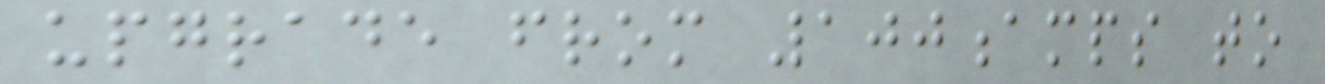upgrade from 100amps to
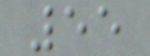55
